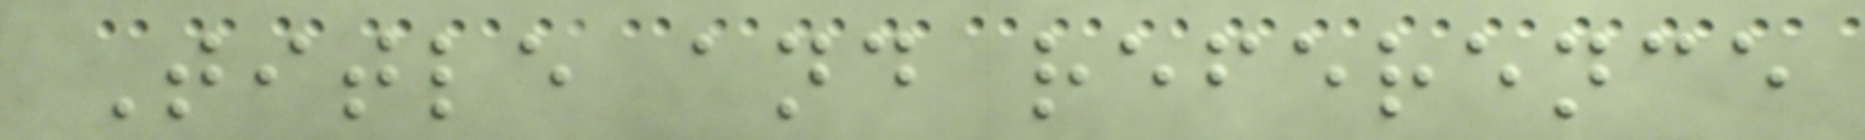Title and reference
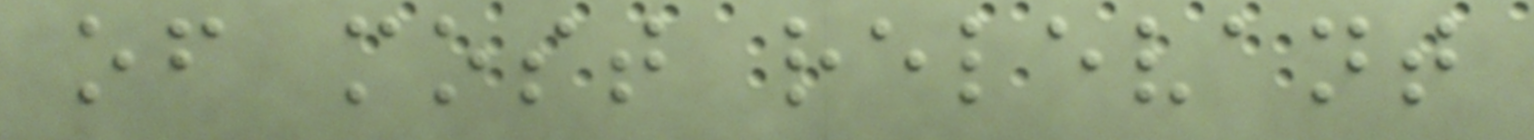of most relevant
